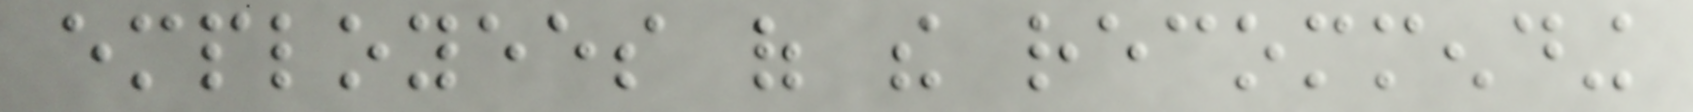employees of the recommending
